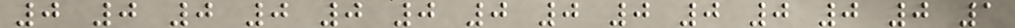0 0 0 0 0 0 0 0 0 0 0 0 0 1
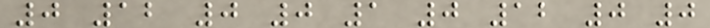0 12 0 0 1 0 12 0 0
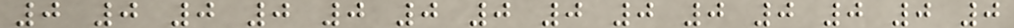0 0 0 0 0 0 0 0 0 0 0 0 0 0
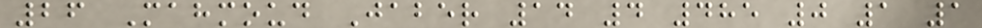26 Mahmoud Jaber 14 4 485 0 1 1
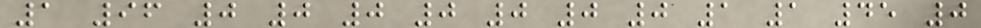1 96 0 0 0 0 0 0 0 1 1 45 0
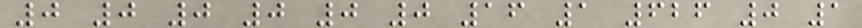0 0 0 0 0 0 16 1 626 0 1
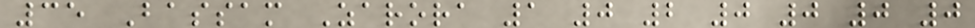35 Bassam Zarora 1 0 2 0 0 0 0
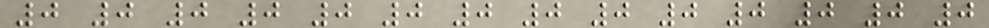0 0 0 0 0 0 0 0 0 0 0 0 0 0
